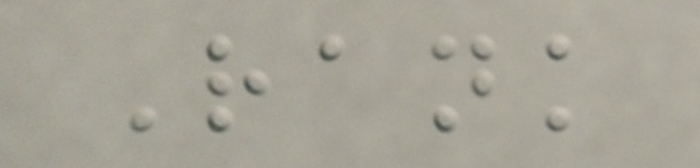Rank
